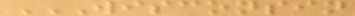WISCONSIN
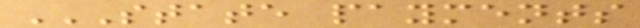STATE PAYMENTS
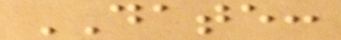DATE:
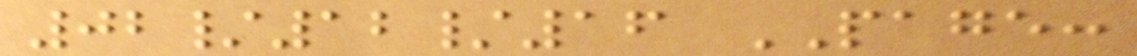02/12/16 PAGE:
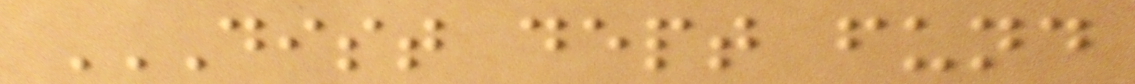DIST DEPT FUND
